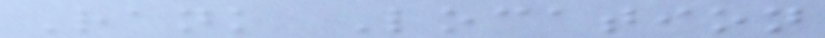Rank Location
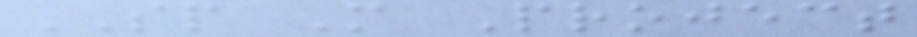SP M Project
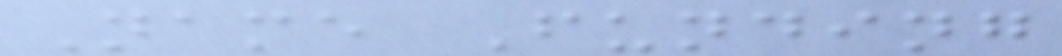Name Funding
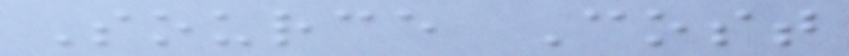Source Cost
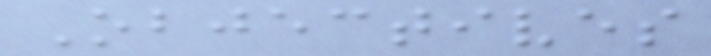Objectives
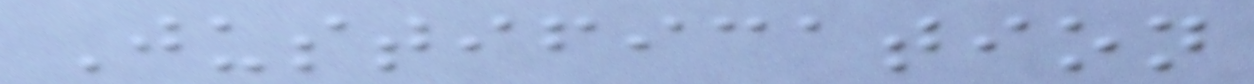Justification
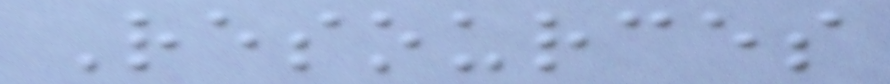Resources
